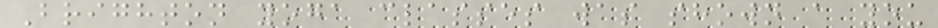Brighton yoga classes was shown a you
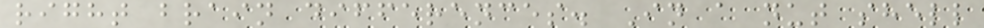right brain differences. In a nut shell
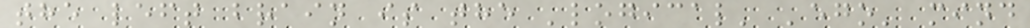the left brain is the 'logical' 'ego' mind
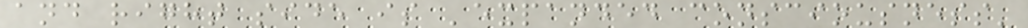and right side is 'expanded consciousness'
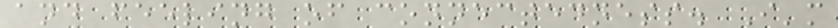and feeling of connectedness. I'm
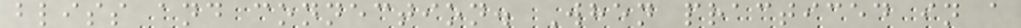bliss and connection. When practiced in a
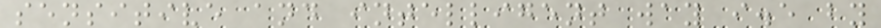sensitive and intelligent way i.e by
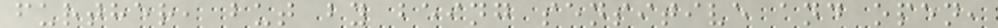further, but by being sensitive and open,
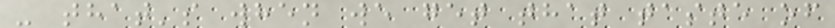- that's when we get that taste of
